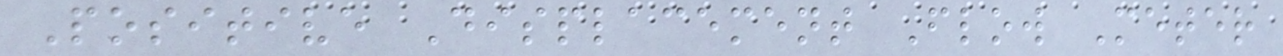Positive Displacement Flow Meter
